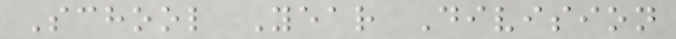School Year Division
